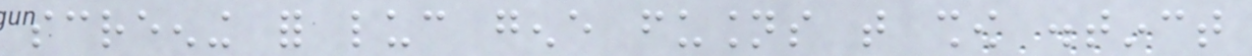screening for luc gene fusions that show distinct
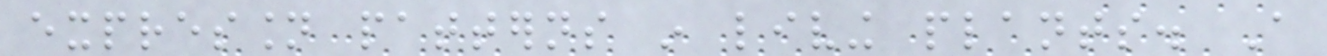expression patterns in living plants. A
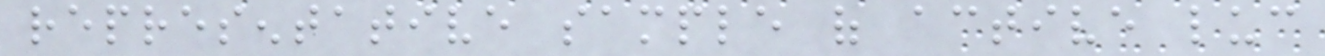representative sample of active luc
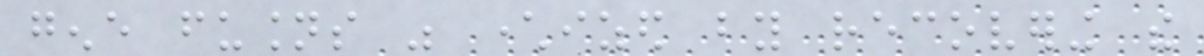gene fusions was characterized by recovering the
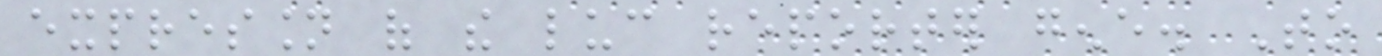expression of the luc reporter gene. To
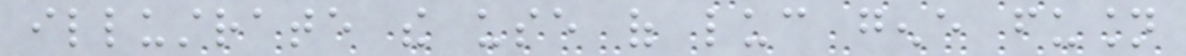illustrate the use of luc gene fusion
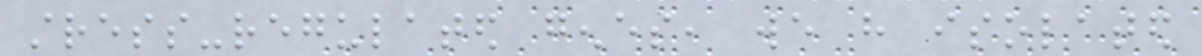stress-regulated genes, we have isolated
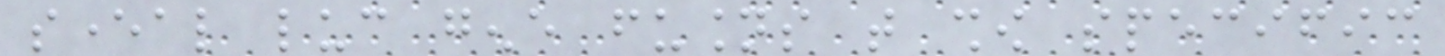several luc gene fusions that show specific
